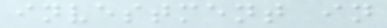investment in
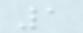1
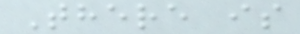There is
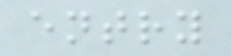entry
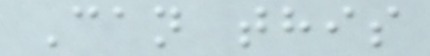Can this
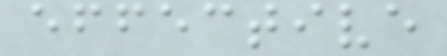effective
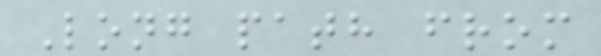Long path from
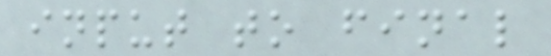input to final
